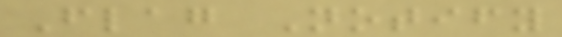Flag Notify
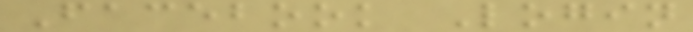Facebook Login
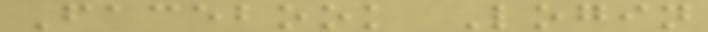Facebook Login
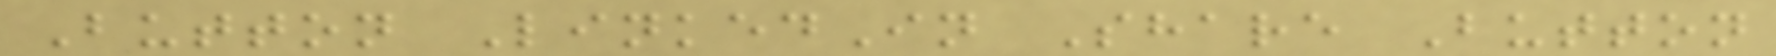Button LinkedIn Share Button
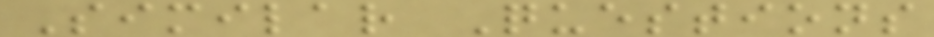Similar Questions
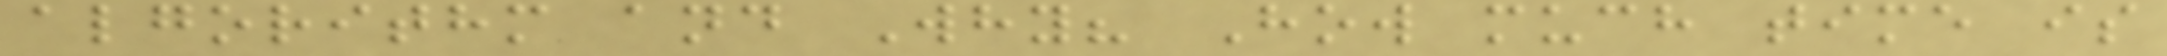algorithm and Why? How much time is
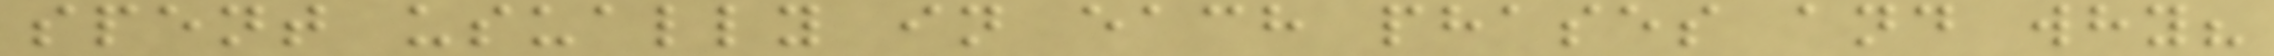spent usually in each phases and why?
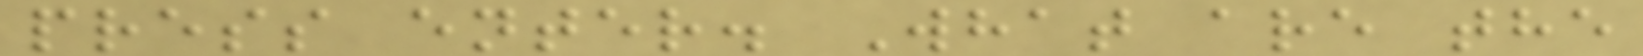press enter. What are the
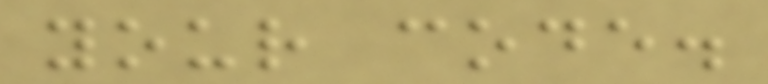your code.
